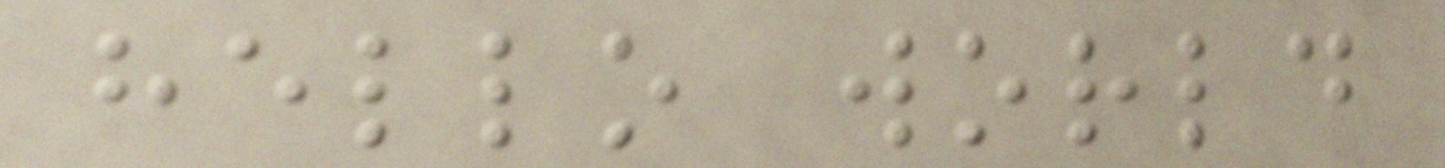hello world
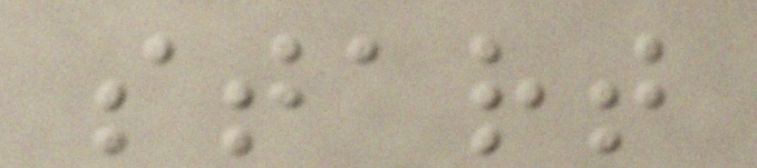start
